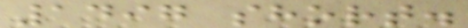1497 short.
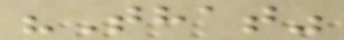"That"
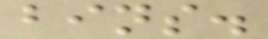bins.
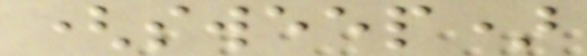(sweep)
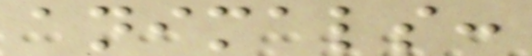animals:
